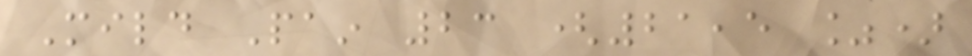Mild Pain 23 (21,5 %)
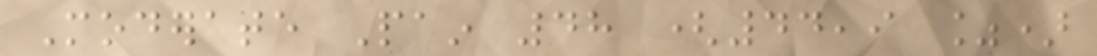Moderate Pain 48 (44,9 %)
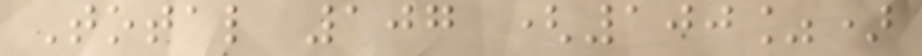Total 107 (100%)
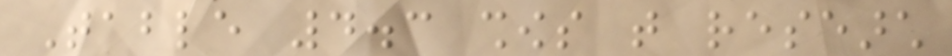Table 4.3 shows that research
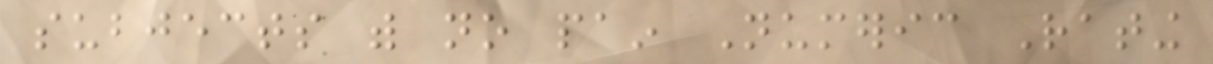subjects with no pain Numeric Rating
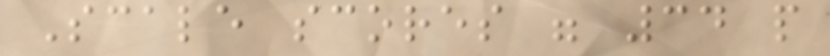Scale scores were 34 people
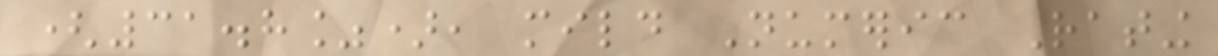(31.8%), mild Numeric Rating
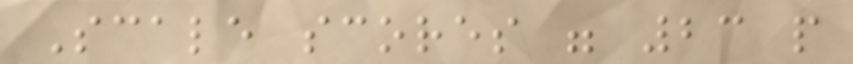Scale scores were 23 people
